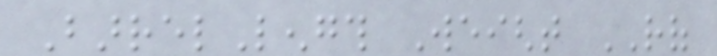BarrelLength Weight ROF
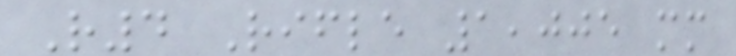R4 Rifle 1,005 mm
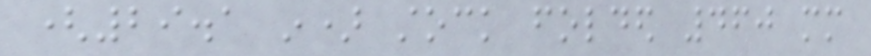(29.1 in) stock folded 460 mm
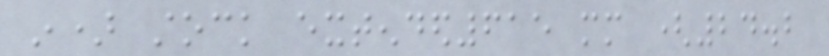in) stock extended615 mm (24.2
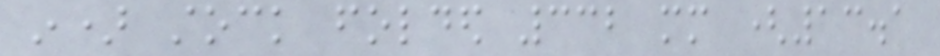in) stock folded 332 mm (13.1
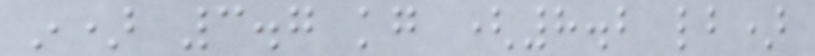in) 3.7 kg (8.2 lb)
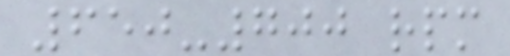650-700 rpm
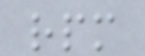rpm
